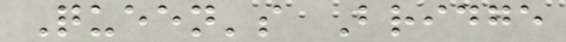Queen's Bridge
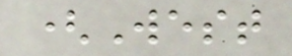(West
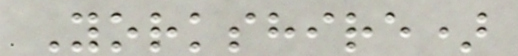Yorkshire)
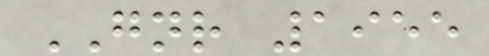GNR 1955
